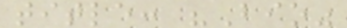title: "Bio"
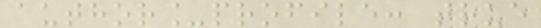author_profile: true
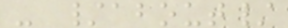- /about/
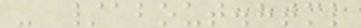- /about.html
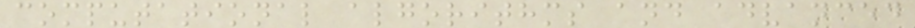computational algorithms and advanced
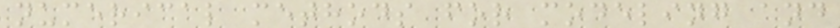numerical methods for modeling and
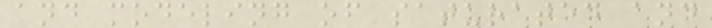and modeling of saturated and
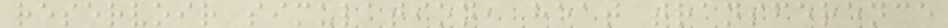reservoir simulation, heat transference
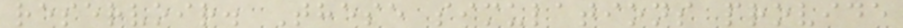reservoir. These simulations provide
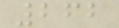262
